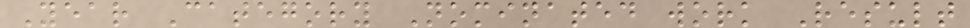Year Category Nominated work Result
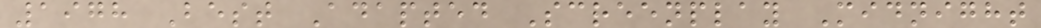1978 Best Adapted Screenplay Midnight
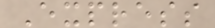Express
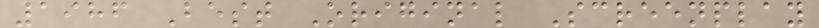1986 Best Original Screenplay
